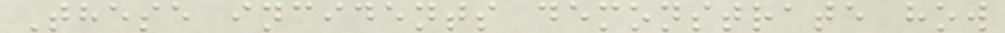These incidents demonstrate how
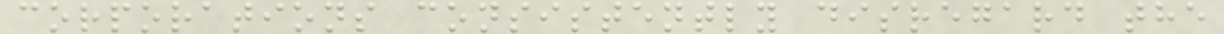corporations consistently disregard the
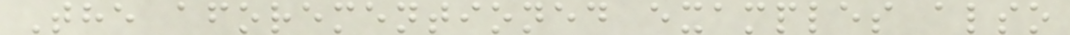The aforementioned examples also
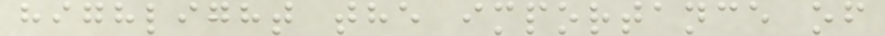highlight the importance of
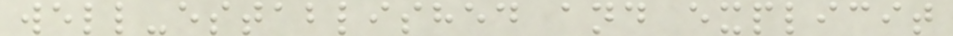well-established and explicit
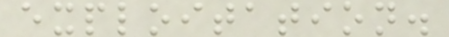exploitation.
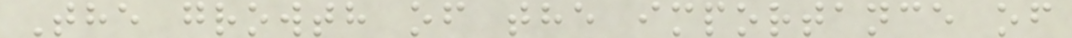The growth of the importance of
